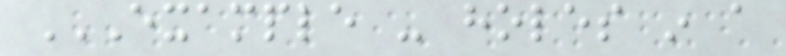EXAMPLE - HOLES IN A
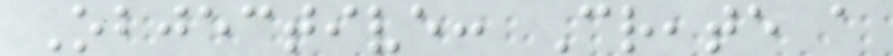Objective: Create a
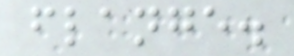flange.
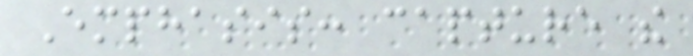Emphasis: capture the
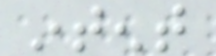intent
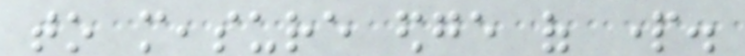to measure edge of part.
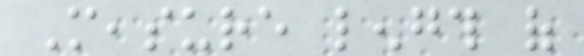Measure length of
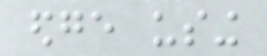edge using
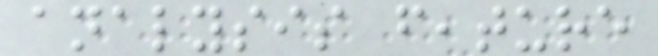analysis feature
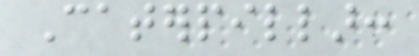Caterpillar:
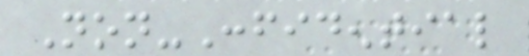Non-Confidential
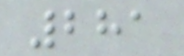281
